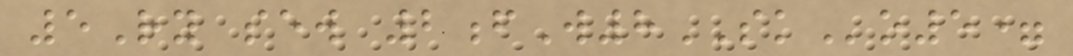5Ry sew 2fW8SKo5=
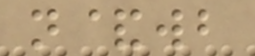n&wb
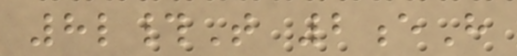8l#T 2eH
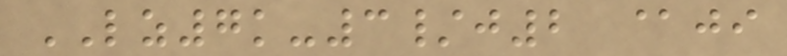LZ7k-3/j2 @ji
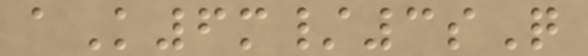aK6m/3sQ
